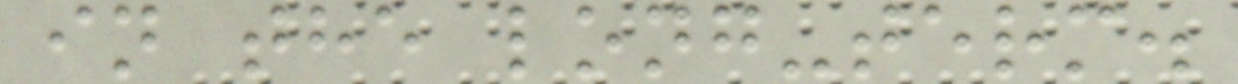in the long-term.
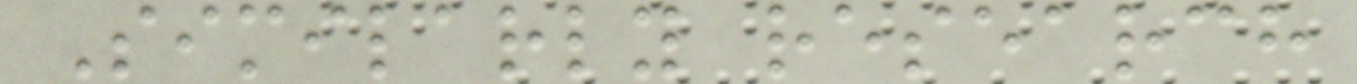Similarly research
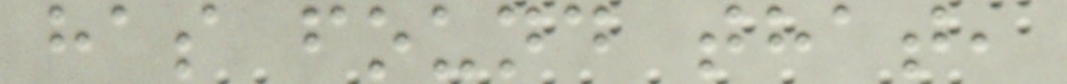has found that,
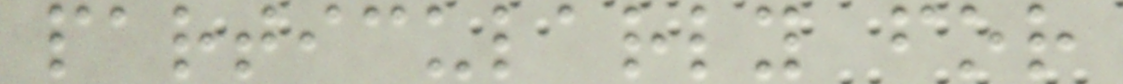particularly for
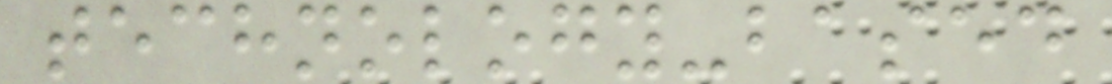technology-based
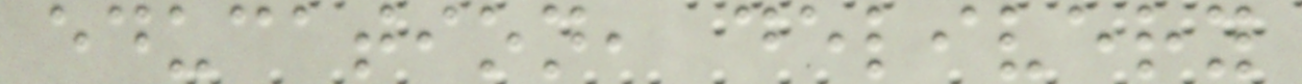education, delivery
